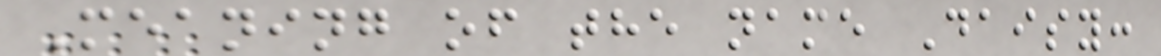Meaning of the name Daisy:
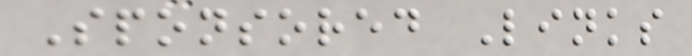Sponsored Links
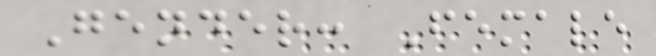Gender: Female
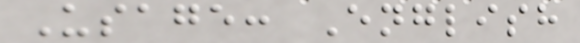Usage: English
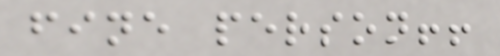fine person!!
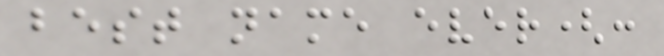best name ever(:
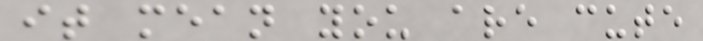it mean you are cute
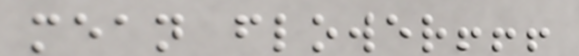mean flower!!!
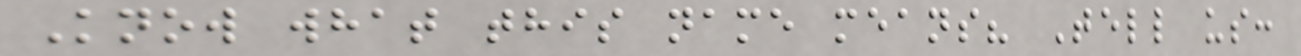Know what this name means? Tell us:
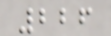226
